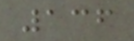136
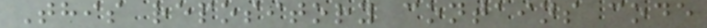This repository contains code
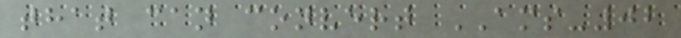that can convert AMS-02
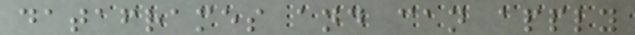dataframes and can apply
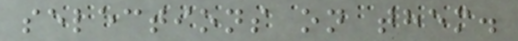selections on them.
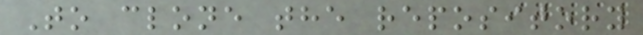To clone the repository
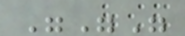"""
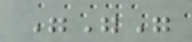"""
